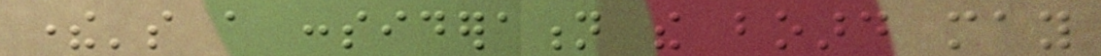there's a consideration the board may
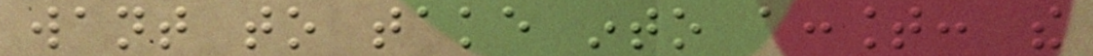want to take into account: the
